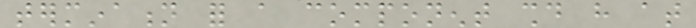termination for a component should have at
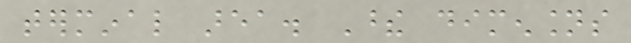terminal area. These dimensions
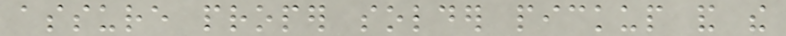assure proper solder pickup and the
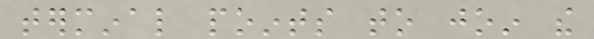terminal points to join the
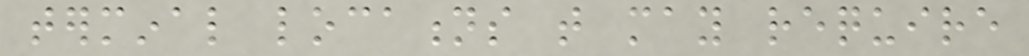terminal locations that may require
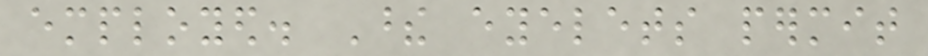employed. These eyelets permit
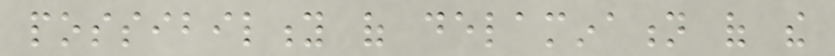possibility of delamination of the
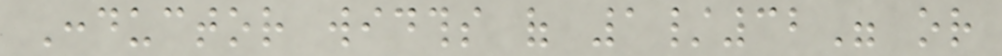Conductor widths of 1/32" or
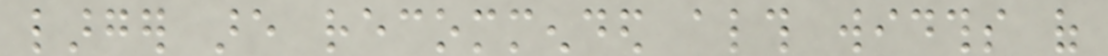larger are recommended although widths of
